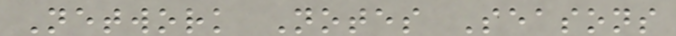Network Notes Seasons
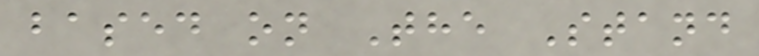based on The Stand
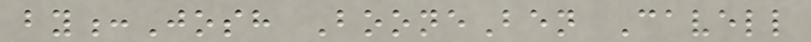by:Josh BooneBen Cavell
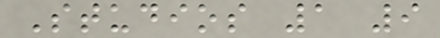Studios 1 9
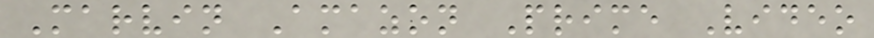Marvin Amazon Prime Video
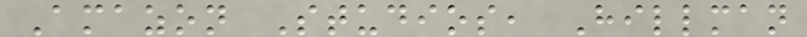Amazon Studios, Hillman
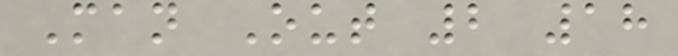Man Out 2 18
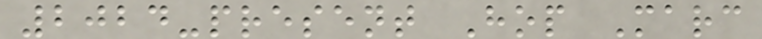2024-present Hop Marc
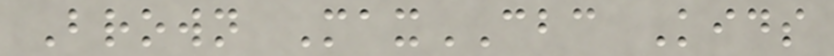Brown MaxCBC Kids
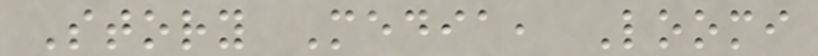Story Media, Loomi
